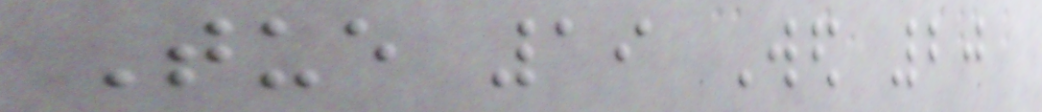Tue 19 Wed 20
